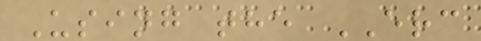Using the ERC
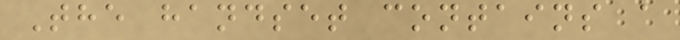The handset contains a
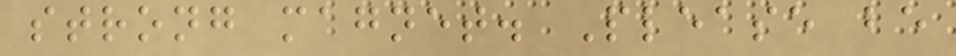strong magnet. Please be
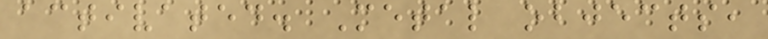activated. Metal objects,
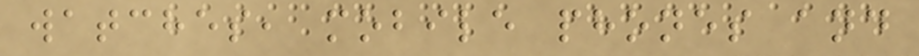watches, mobile phones and
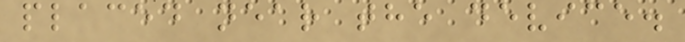placed near the device.
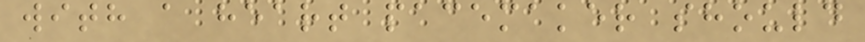with a heart pacemaker should
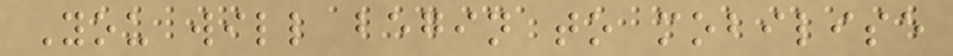You will begin to mobilise
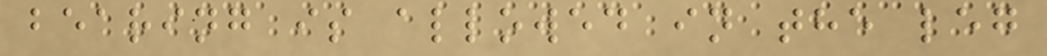bearing is allowed in the leg
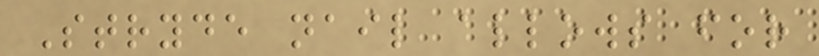Stryde nail allows for
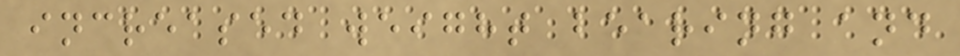increased weight bearing and
